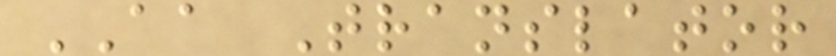AA Translator
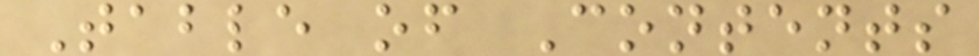Table of Contents
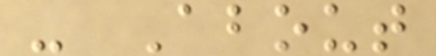- About
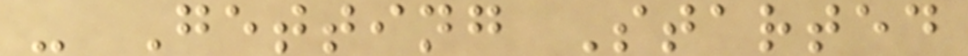- Getting Started
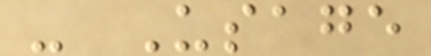- Usage
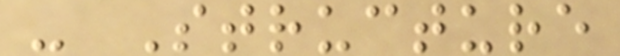- Structure
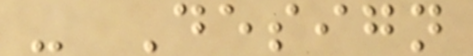- Design
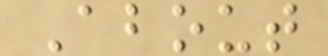About
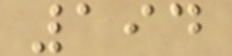194
